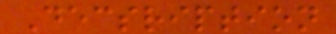Decsription
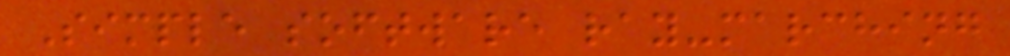Simple software ray-marching
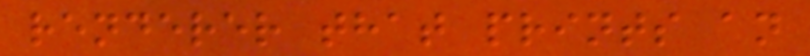renderer that prints an
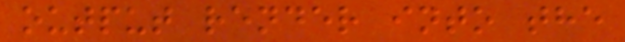output render into the
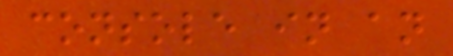console in an
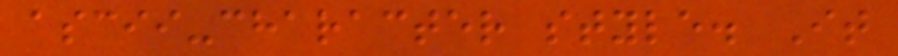ascii-character style. It
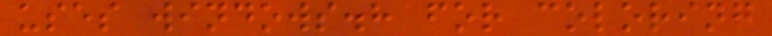uses windows.h for coloring
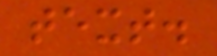text.
